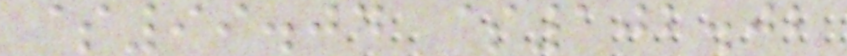$99.04 $102.02
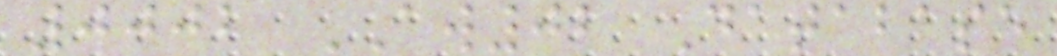0002 AW02 Database
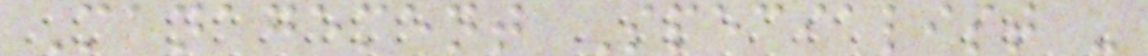Management Specialist -
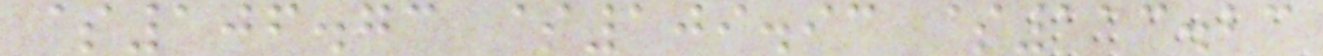$106.73 $109.93 $113.23
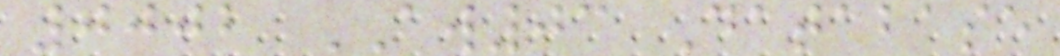0002 AW03 Database
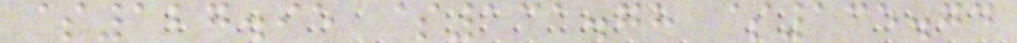$127.95 $131.78 $135.74
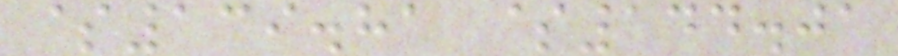$139.81 $144.01
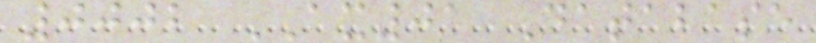0002 AX01 Database
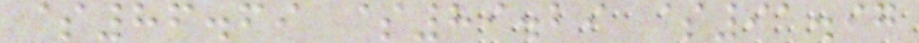$86.69 $89.29 $91.97
